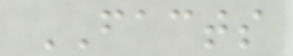FACTS
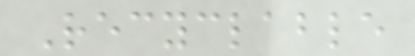Recyclable
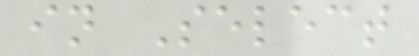in Select
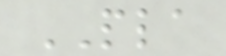PLA
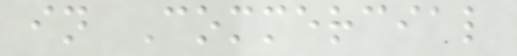in Commercial
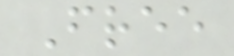Free
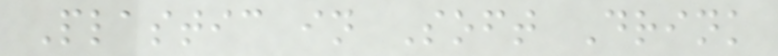Plastic in Soft Drink
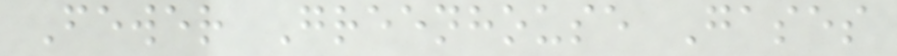Fewer Greenhouse Gases
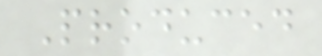Produced
